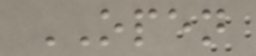OPEN
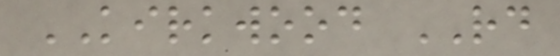KIRKWOOD RD
